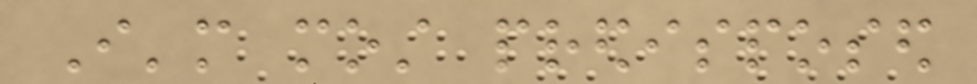I'm most predisposed
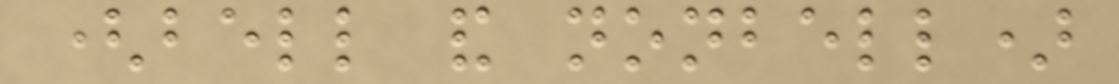(bell and nonbell)
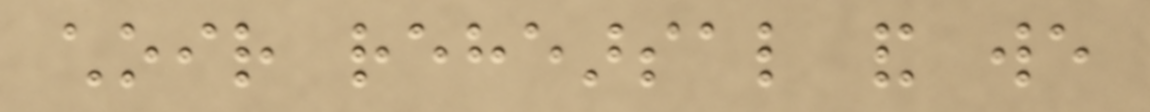choir rehearsal and we
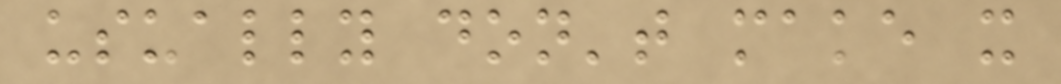usually don't make it
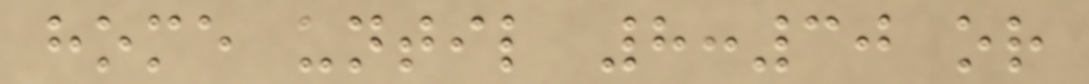home until 8:30 or
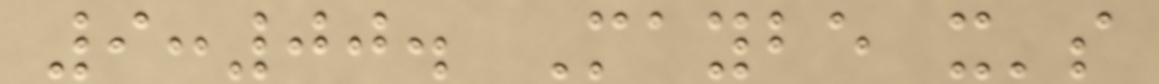9:00. Maybe it's
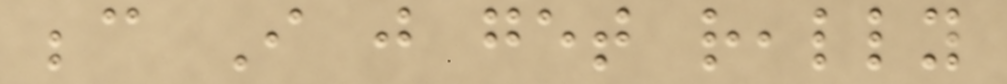because I just get really
